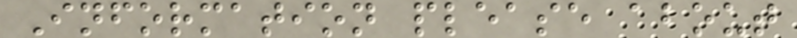Information please about
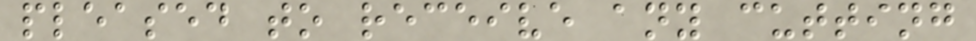pleased to receive any cutting
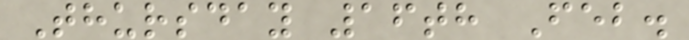Thursday 16th Feb.
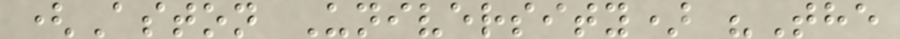(Aston University) "The
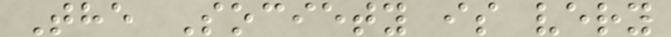The Society is very
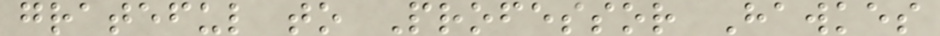grateful to Professor Hawkes
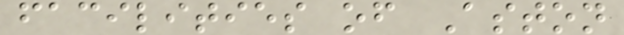facilities of Aston
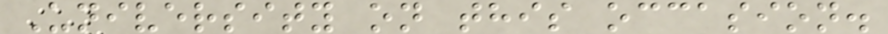University on this occasion.
